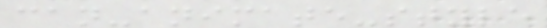can-animate-style
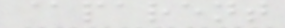@parent
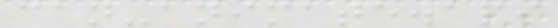can-animate.api
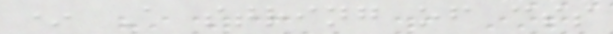* A string of css
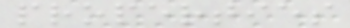properties
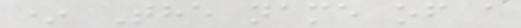* The name of a
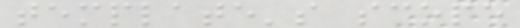template's scope
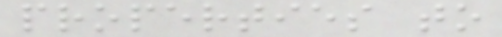properties to
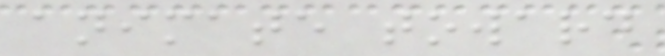animate toward
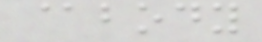@body
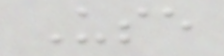Use
